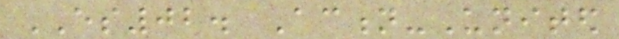ES02. Action-United
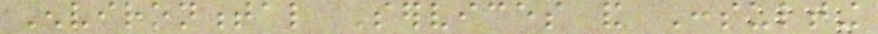Environmental Services and Consulting
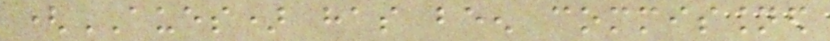(AUES) has been commissioned
